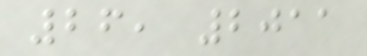26, 2011
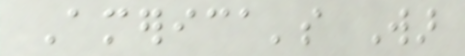America's War
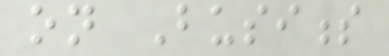on Business
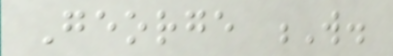George W.
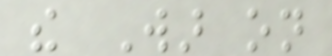the War on
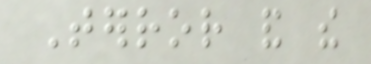Terror and the
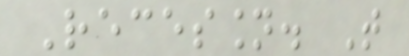Recession. That
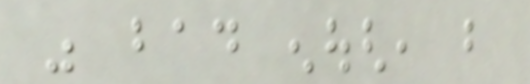was bad enough, but
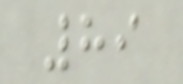89
